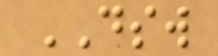DSW
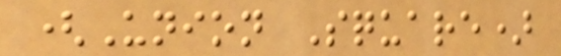(Union Square)
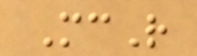McR
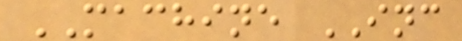MACHINE INC
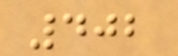402
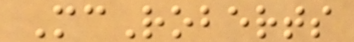McRoberts
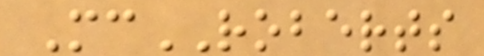McROBERTS
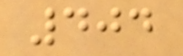404
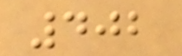402
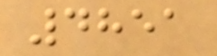4851
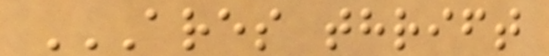ARES THRIFT
